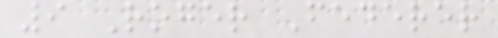9 Roger Federer
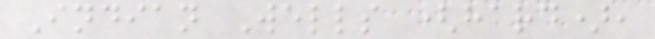Indian Wells (hard),
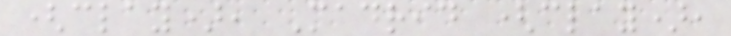(clay), Madrid (clay),
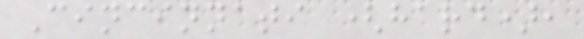Cincinnati (hard),
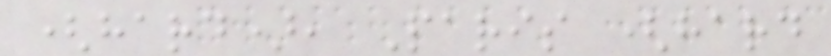(hard), Paris (hard
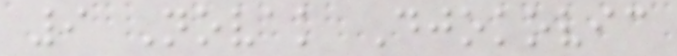9 Novak Djokovic
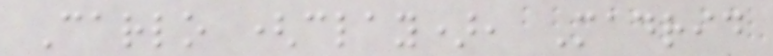Carlo (clay), Madrid
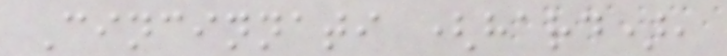Cincinnati (hard),
